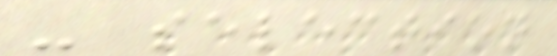- selection
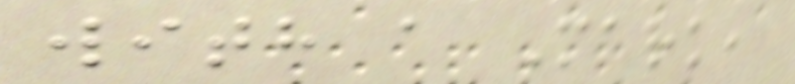with a Mark,
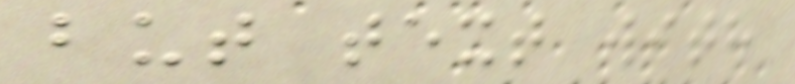but text with
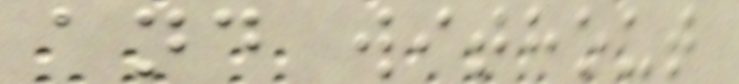and without
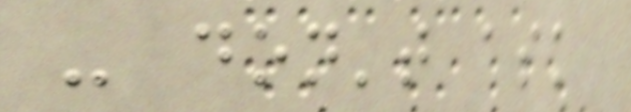- don't ask
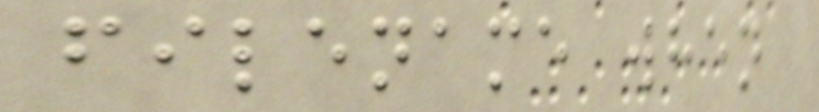filename when
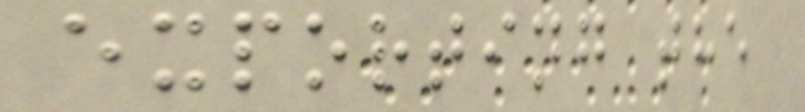exporting the
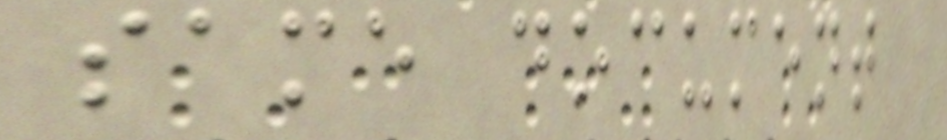same document
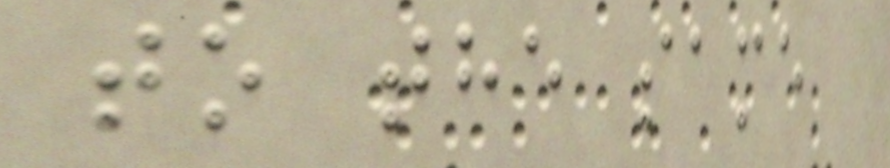to the same
